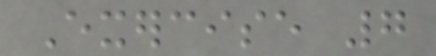Exercise 7
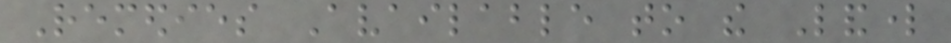Remedies Available to the Landlord
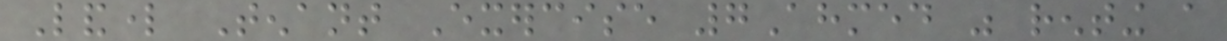Landlord Tenant Exercise 7Ahmed was renting a
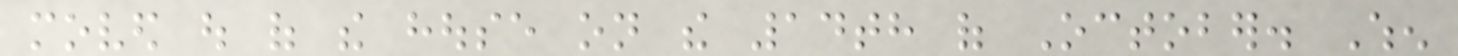moved out of the house on the 14th of October. When
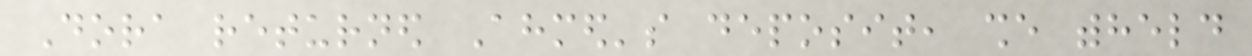Dora returned Ahmed's deposit, she withheld
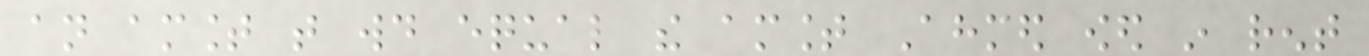an amount that would equal the amount Ahmed owed in rent
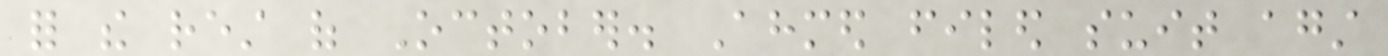for the rest of October. Ahmed filed suit against
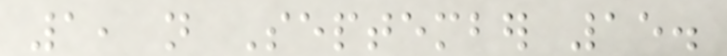1, not September 15.
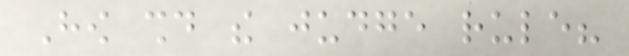How should the judge rule?
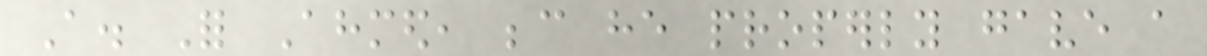A. For Ahmed, because he properly gave a
